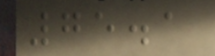75.1
